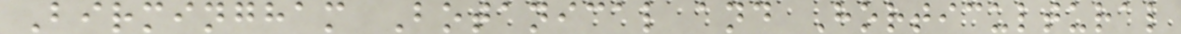Birmingham Botanical and Horticultural
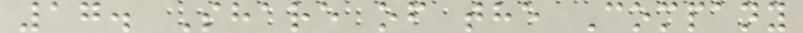17. Share of the Company
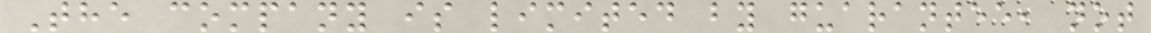The company is limited by guarantee, not
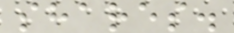shares.
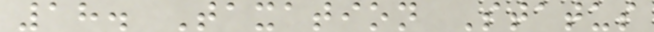18. Taxation Status
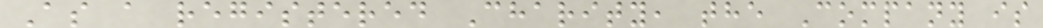As a registered Charity, the Company is
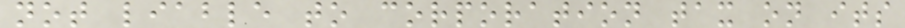not liable to corporation tax on its
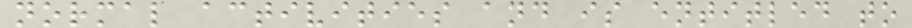normal activities and is entitled to
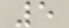5
